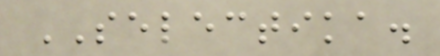SELECTIKA.
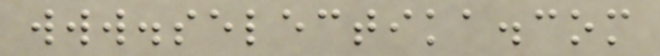www.selectika.com
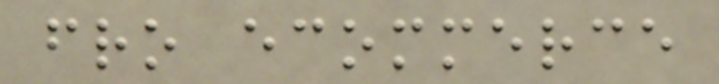fro ecommerce
